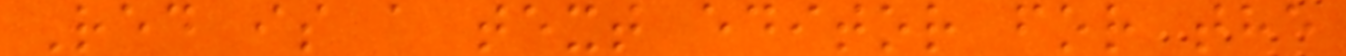Red is a text editor for the
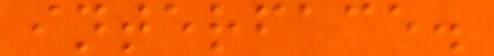interface.
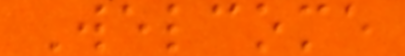Welcome
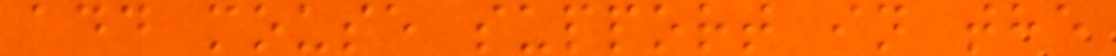add mouse support in the
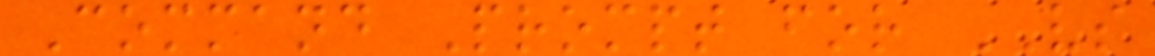Command Prompt for VS
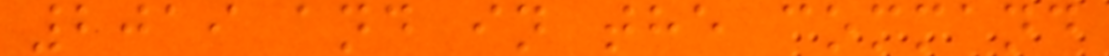2019 and in the command
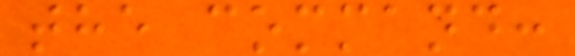the command:
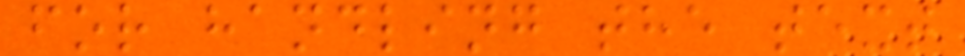for handling the text
